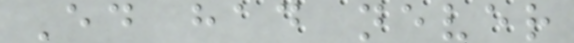Ed had never
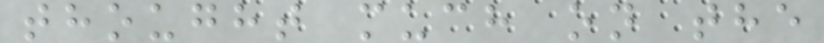thought much on the
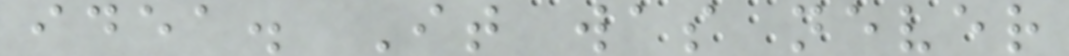idea. It was never
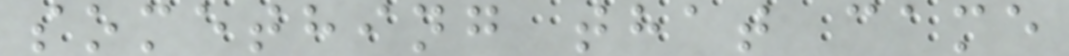something that came
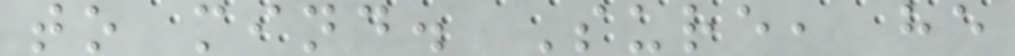to mind. Sure, he
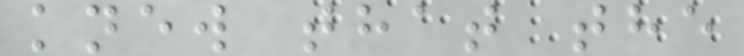knew that the
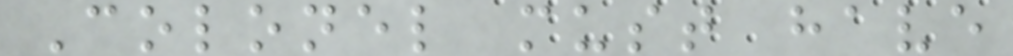Colonel must have
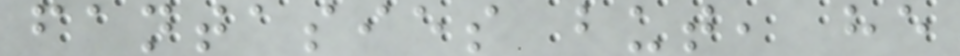fantasies but, he
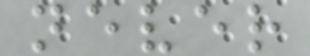never
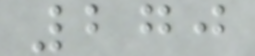270
